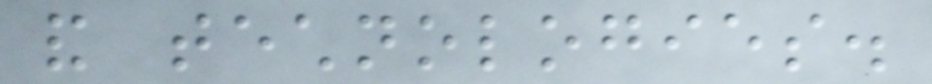and technologies.
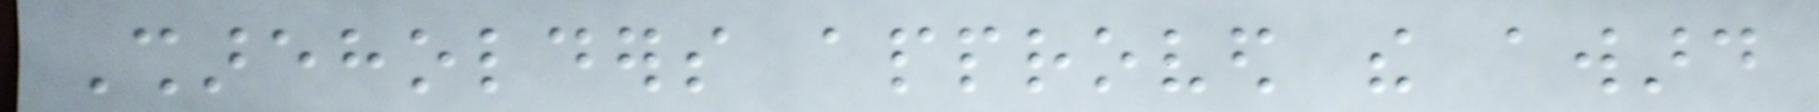Shareholders approved the award
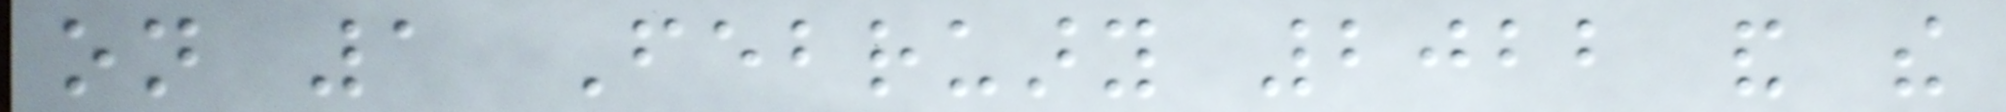on 1 February 2022 and the
